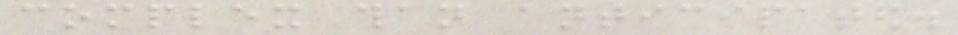complex than anticipated.
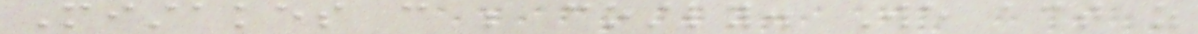Mistakes can be costly. We act as
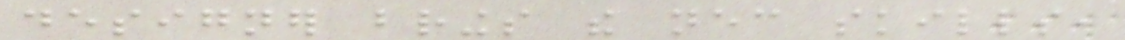designer brings the necessary skills,
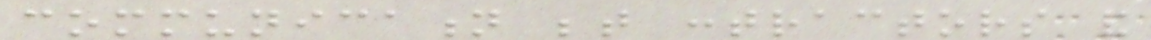communication between contractors and
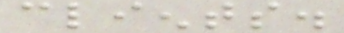clients.
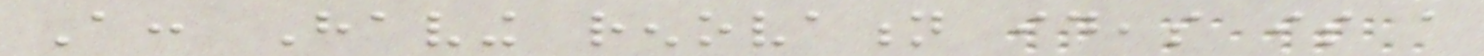A: Having renovation ideas is a
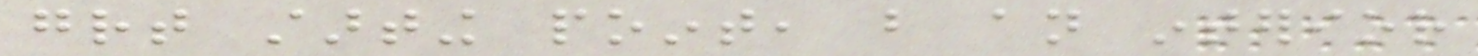great starting point, but an interior
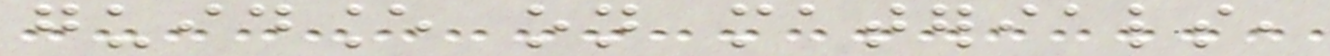guidance on materials,
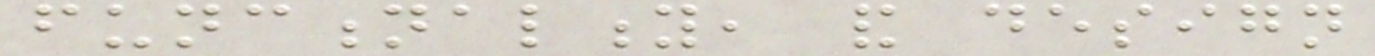functionality, and design
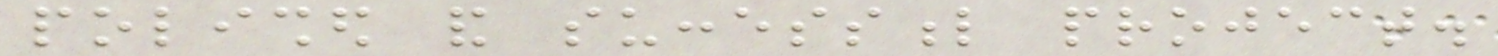polished and successful project.
